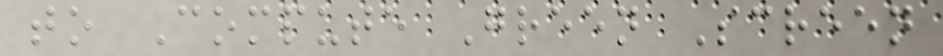to Compute Green Screen
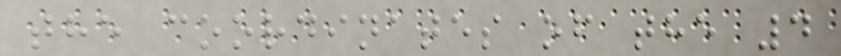the coordinates of the 4
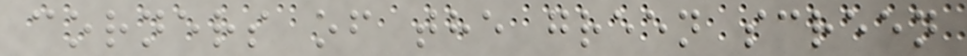corners of the green screen
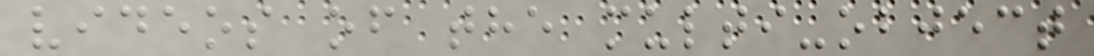videos of the multi-object
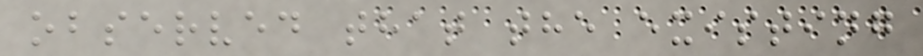observed that the existing
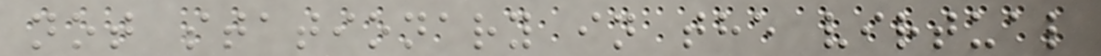not stationary in the virtual
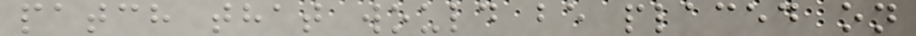patch that would be placed on
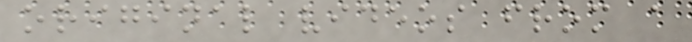original videos from a
